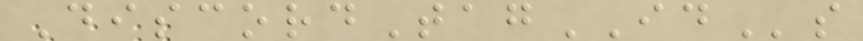DiscordTagIDs
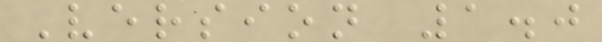Version 1.0
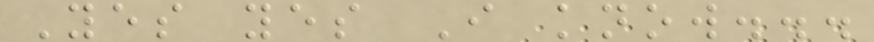Yes yes I know...
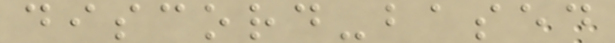discord-based
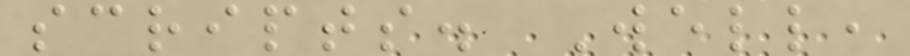scripts. Well,
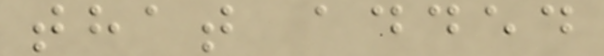that added
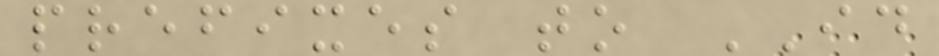prefixes to ID
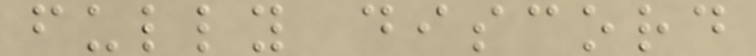fully discord
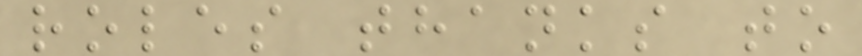roles thanks to
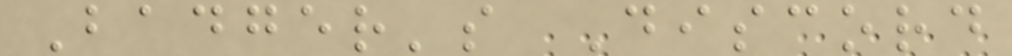Badger's Discord
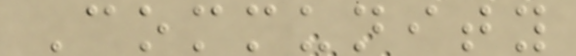Community
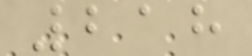218
